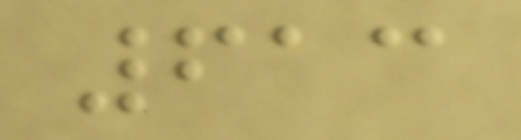613
